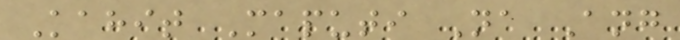Kahit Maputi Na Ang
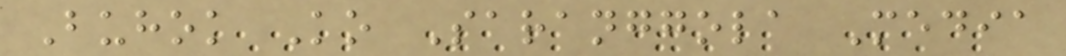Buhok Ko Saranggola Media
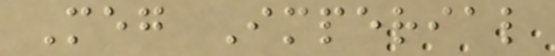Meg Imperial
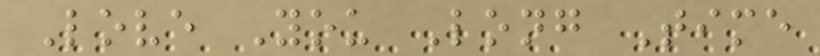Love You Long Time
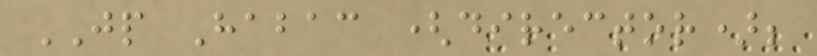JP Habac (director);
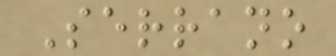Serrano
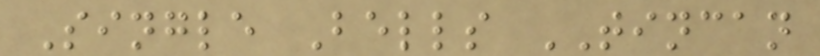Single Bells TINCAN
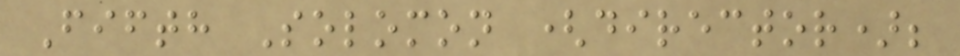Fifth Solomon (director);
